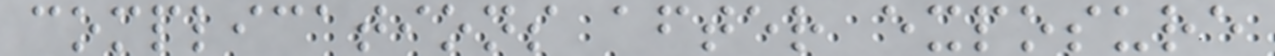complications after exposure
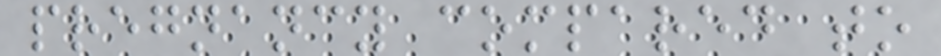pregnancy compared to
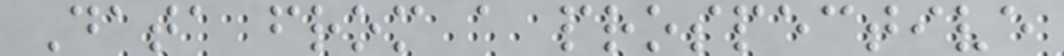Data from a prospective
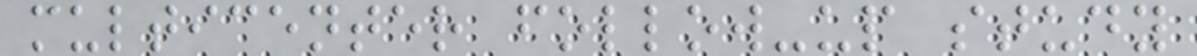multicenter follow-up study
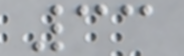33
